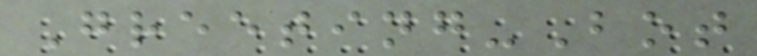Greeting-Bot
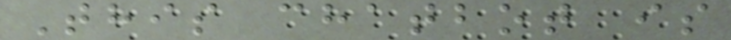This chatbot is
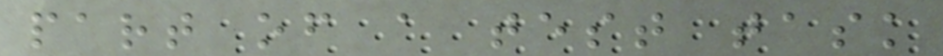part of a test task
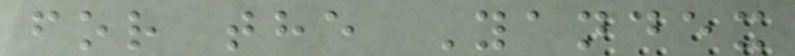for the Yandex
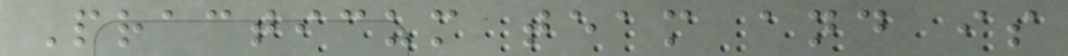Practicum team and is
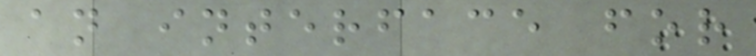an interface for
